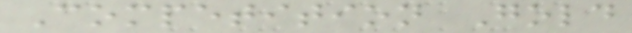Competition Gold
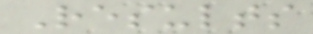Results
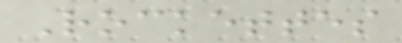Rockettes
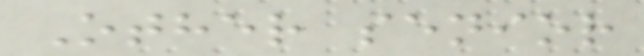Other senior
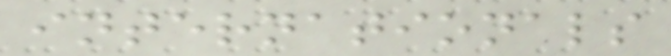internationals
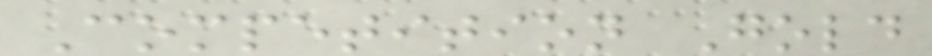Competition Gold
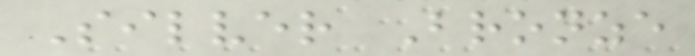Silver Bronze
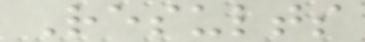Results
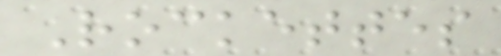Rockettes
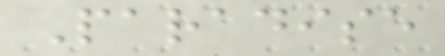Paradise
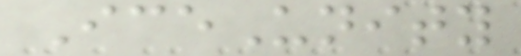IceUnity
